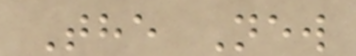The New
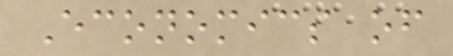Economics of
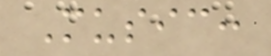Music:
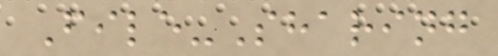File-Sharing
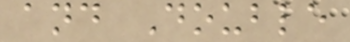and Double
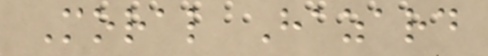Moral Hazard
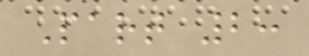Part 2:
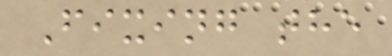Fixing the
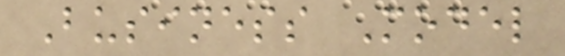Business Model
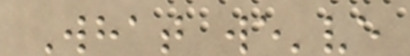What we've
